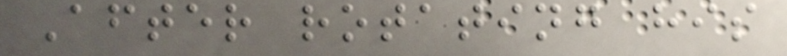After rotating his
